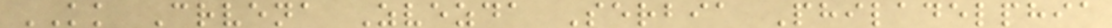KK Crvena Zvezda Serbia Philadelphia
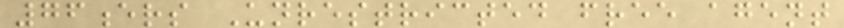76ers Unrestricted free agent
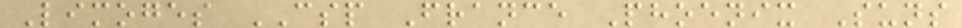Limoges CSP France Phoenix Suns
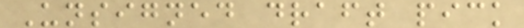Unsigned draft pick
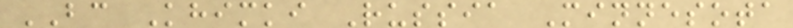BC Khimki Russia Minnesota
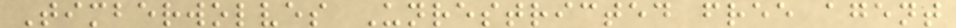Timberwolves Unrestricted free agent
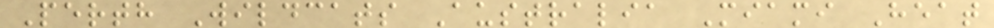Perth Wildcats Australia Miami Heat
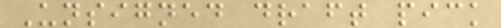Unsigned draft pick
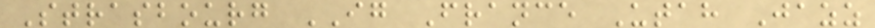Strasbourg IG France Utah Jazz
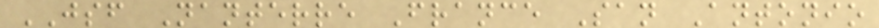JSF Nanterre France San Antonio
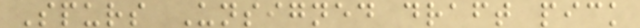Spurs Unsigned draft pick
